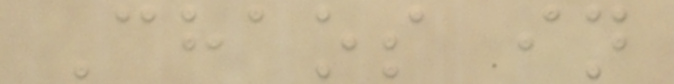Chaos in
